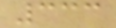333
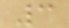3
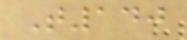T140
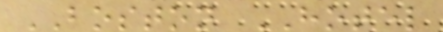BOSTON HOTEL
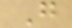G
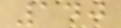140
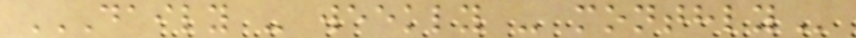DAILY - WEEKLY - MONTHLY
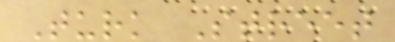Turk Street
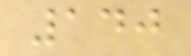140
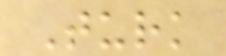Turk
